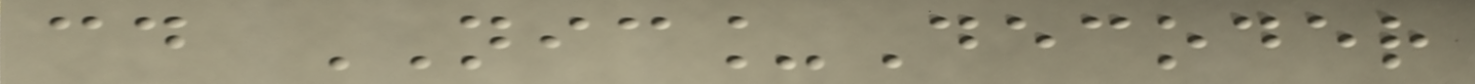cd NIC_Decoder
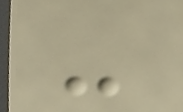-
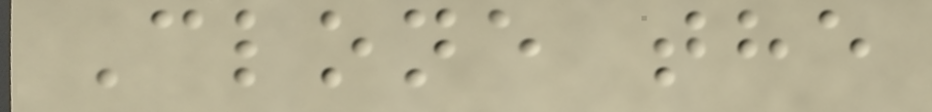Clone the
